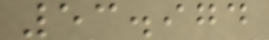53.974
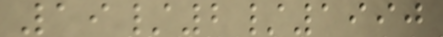19/2/1990
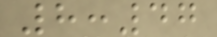8:47
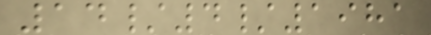14/4/1981
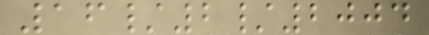16/2/2004
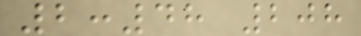2:48 208
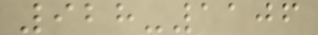928-1106
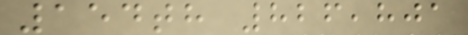154th 826,801
